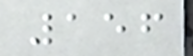156
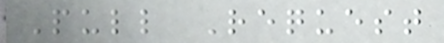Pull Request
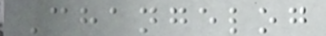Changelog
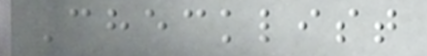Checklist
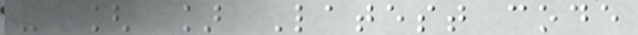- [ ] Latest code
